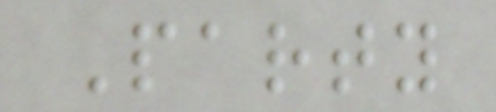Party
